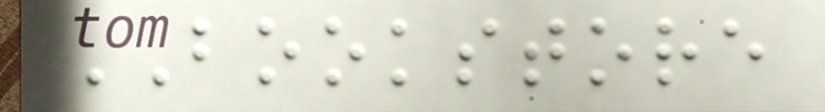BOOKSTORE
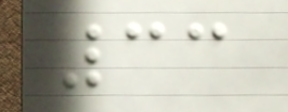33
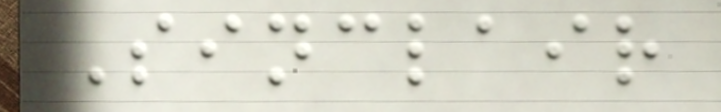Sinclair
